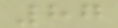87
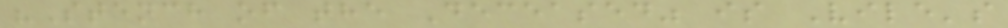"Stench of the Deceased" is Vile's
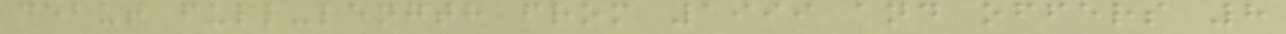debut full-length from 1999 and offers 8
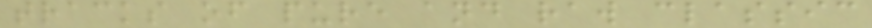tracks of pure and raw classic
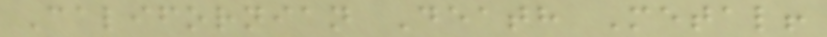Californian Death Metal!
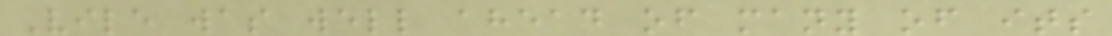Vile was well ahead of many of its
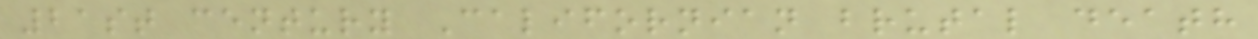21st century Californian brutal death
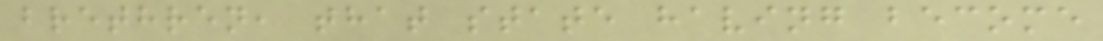brethren, that state having become
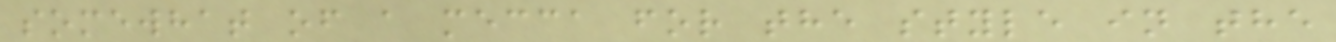somewhat of a mecca for the style in the
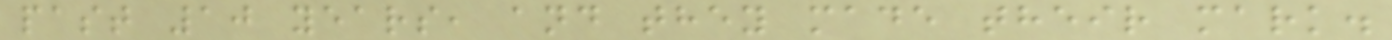past 10 years, and they made their mark.
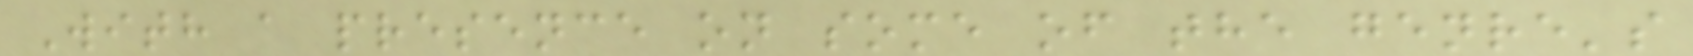With a presence on some of the genre's
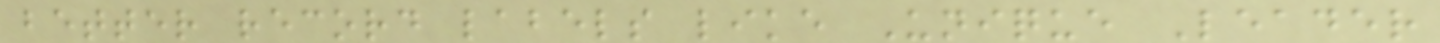better record labels like Unique Leader
